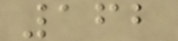162
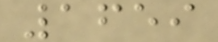1659
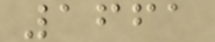1661
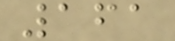161
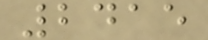2415
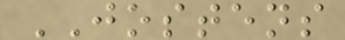JOSTENS
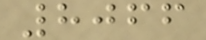8066
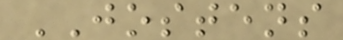JOSTENS
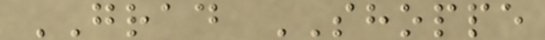GRAD SHOPPE
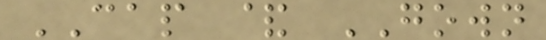CAP & GOWN
